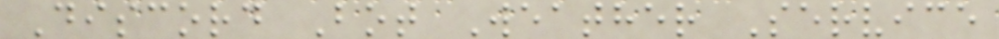Discord Bot Weather Service
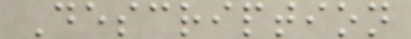Description
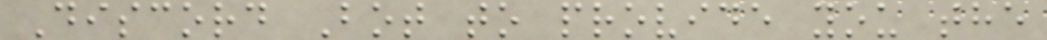Discord Bot to provide you the
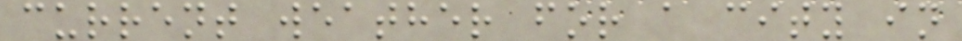current weather for a city in
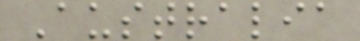Australia
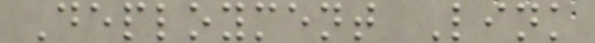Deployment Link
